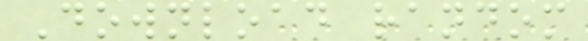Download random
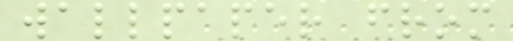wallpaper from
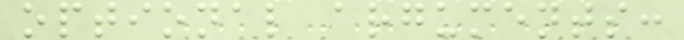optional arguments:
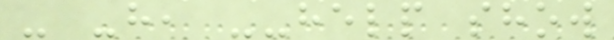- -h, --help show
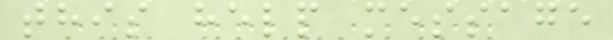this help message
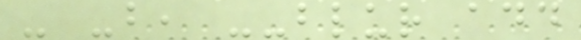- -b, --blur add
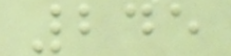245
